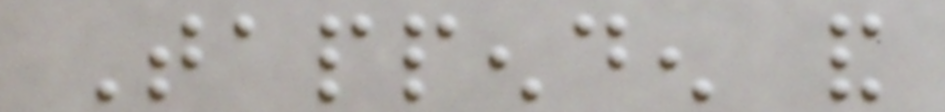Tappenden and
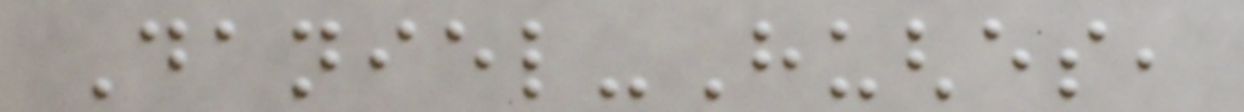Daniel-Hughes,
